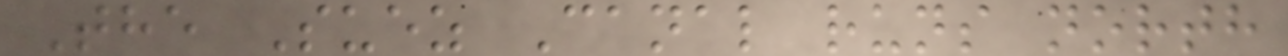The Suez Canal runs north
